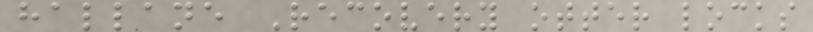hallane Recovery otter locks
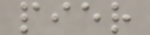pier
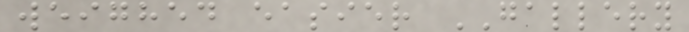weighed easier GALLERY
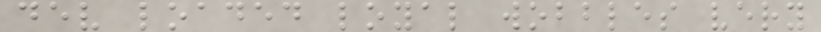dev loaded loyal wobbles very
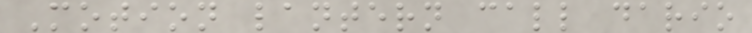Motion lantern call dario
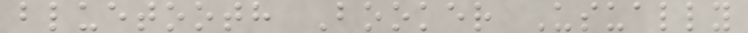bluetooth Booker Usually
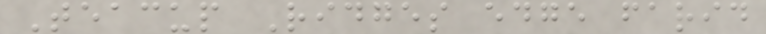Teacup Ridges edge farid
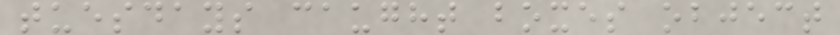tuesdays caught boxes object
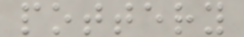pottery
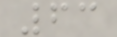63
